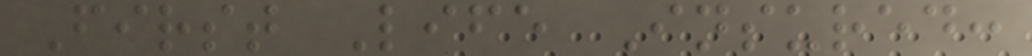First Life Insured:
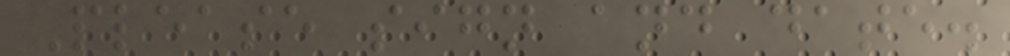Please sign and date.
